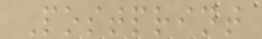Postprint
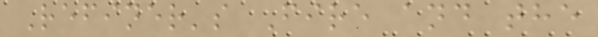Refiner's Fire and the
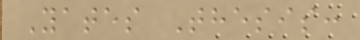Yates Thesis:
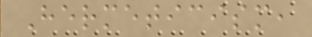Hermeticism,
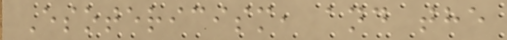Esotericism, and the
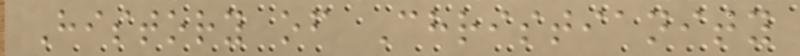History of Christianity
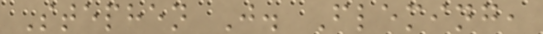Stephen J. Fleming,
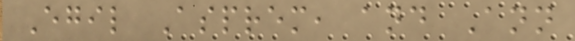Egil Asprem, and Ann
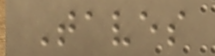Taves
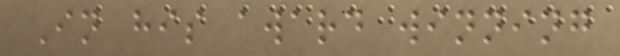In his award winning
